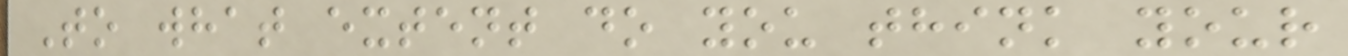To what extent do you think your
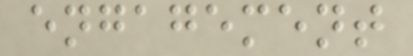engagement
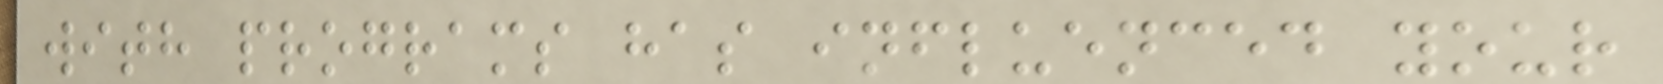with programs has influenced your
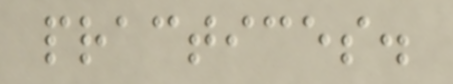practices.
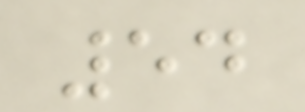54
